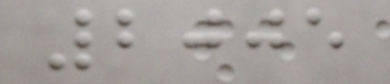2005
